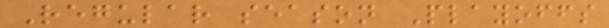Regular season Playoffs
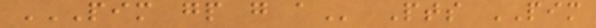PIM GP G A Pts PIM
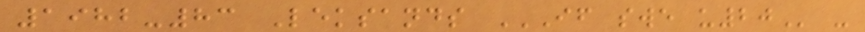1982-83 Leksands IF SWE U20 -
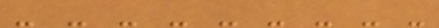- - - - - - - - -
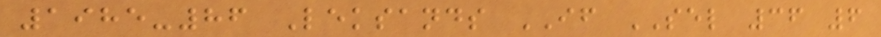1985-86 Leksands IF SEL 36 6
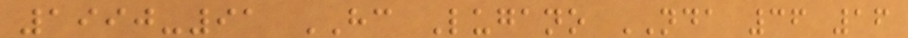1990-91 HC Lugano NDA 36 16
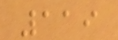119
